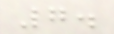7.
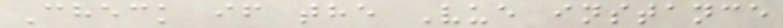Check if the Vue instance
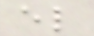el
